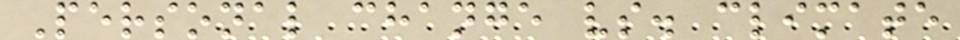Personal change vs. climate
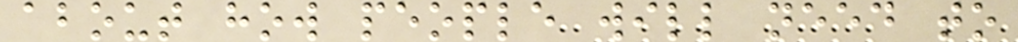about how people will need to
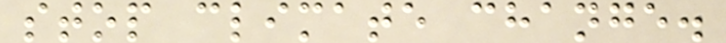stop climate change.
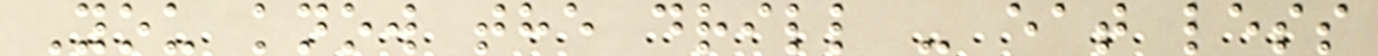You know the drill - eat less
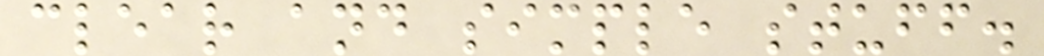clear and simple stuff.
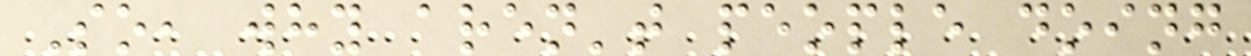So, why aren't people doing
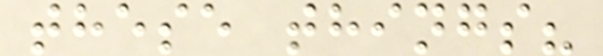these things?
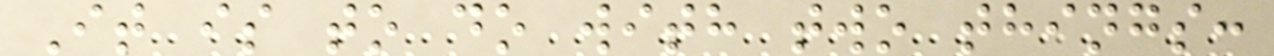It is to do with two things:
